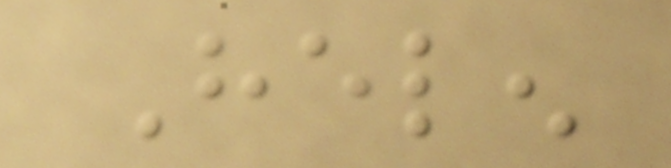Helen
